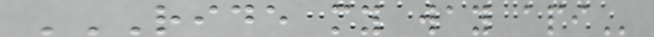RIDE MY WAY API
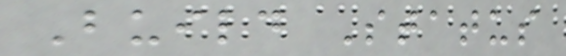Build Status
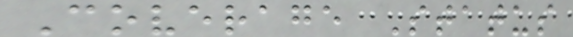Coverage Status
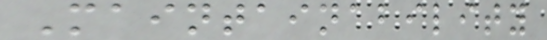Maintainability
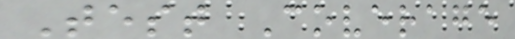Test Coverage
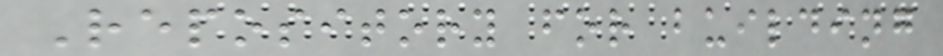Repository for building
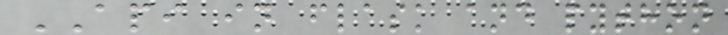API in flask and python
